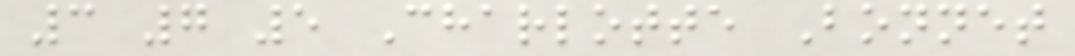3 7 5 Charlotte Bonnet
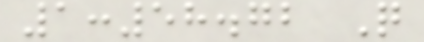1:58.72 Q
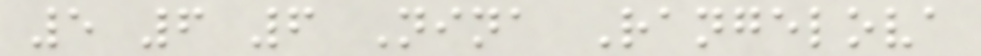5 6 6 Nina Rangelova
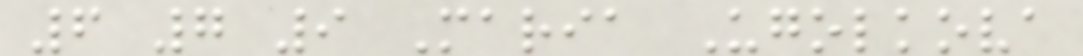6 7 9 Maria Ugolkova
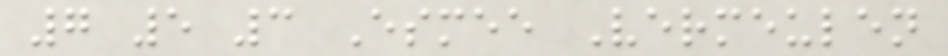7 5 3 Esmee Vermeulen
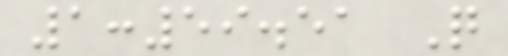1:59.51 Q
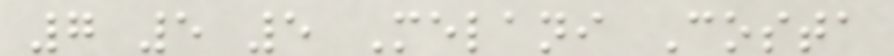7 5 5 Melani Costa
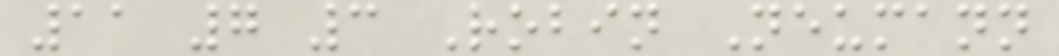11 7 3 Robin Neumann
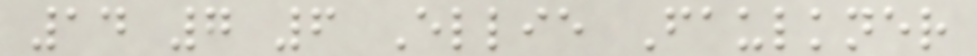14 7 6 Ellie Faulkner
